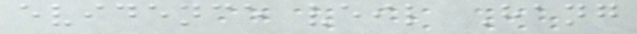evidence veil Hang
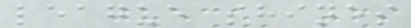league shines
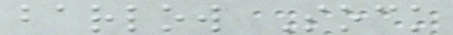barlow Sock
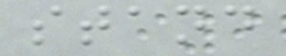stand
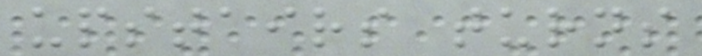upstairs turns
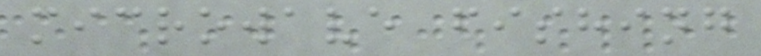microwave fishing
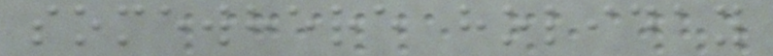somewhere holiday
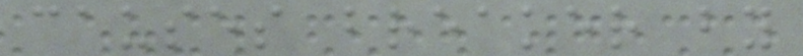causes breaker by
